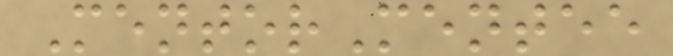MentorMentee
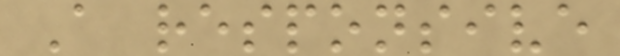A responsive
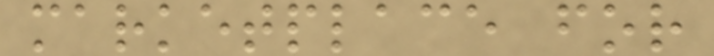marketplace for
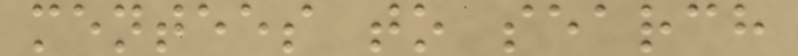mentees to search
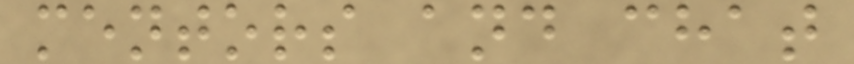mentors and chat
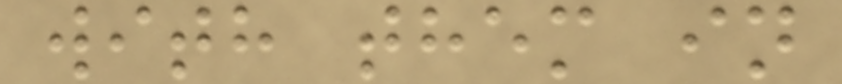with them in
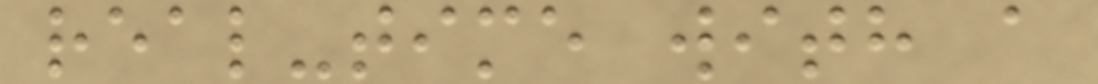real-time with a
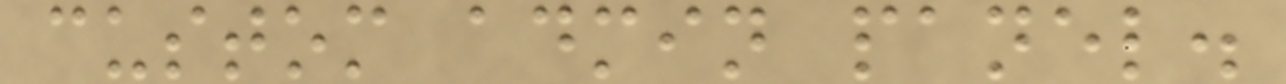custom admin panel.
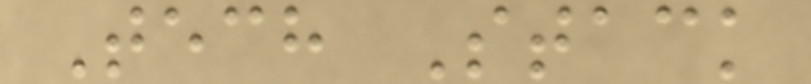Tech Stack
